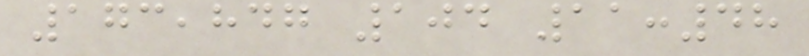173,847 104 11:48
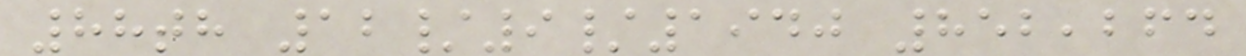88th 12/9/1940 852,264
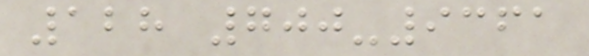128 700-9361
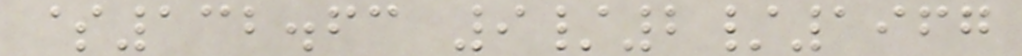$132.63 9/2/1967
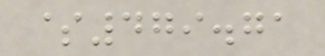$479.71
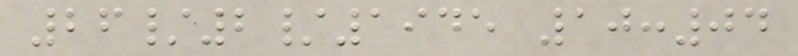26/2/1945 10:04
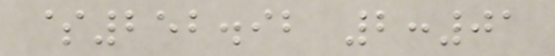$252.92 2:01
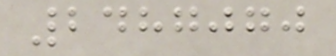2487070
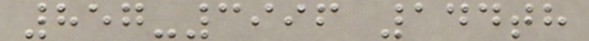857-3996 144th
